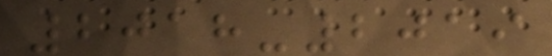2018-2019
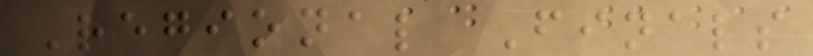Regional Finals
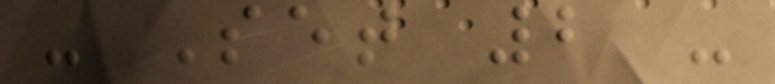- Set 2 -
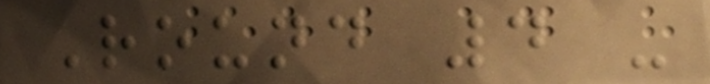Round 4 -
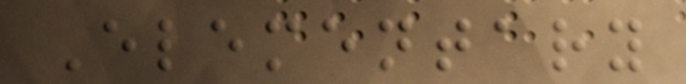Elementary
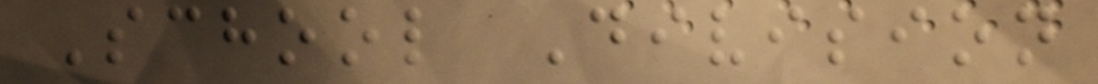School Division
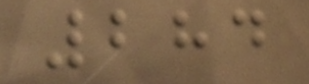284
